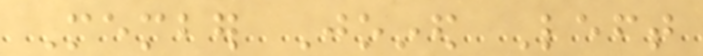Member Joined Left
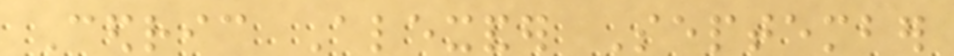Cedric Alexander September
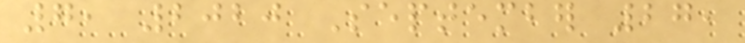7, 2020 September 27,
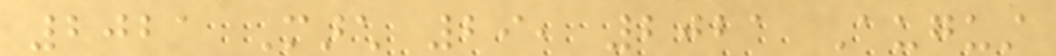2021 March 29, 2021 August
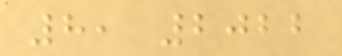8, 2022
